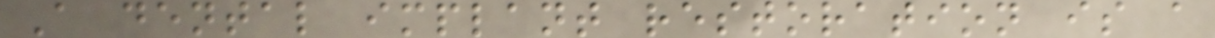A dental implant restoration is a
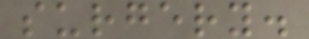surgery.
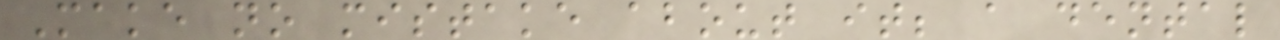Make no mistake about it; a dental
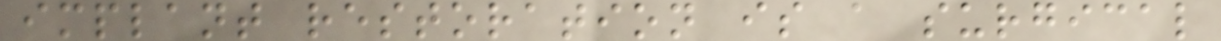implant restoration is a surgical
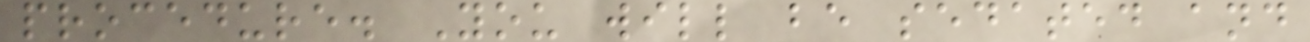procedure. You will be sedated and
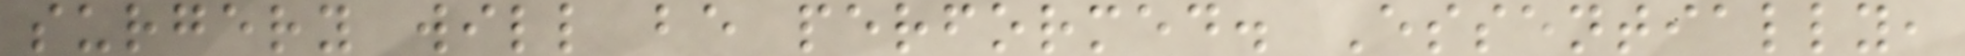surgery will be performed. Essentially,
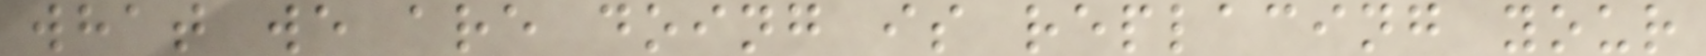what we are doing is replacing your
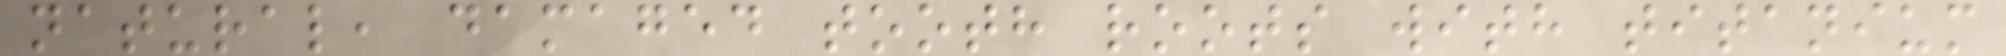natural, damaged tooth roots with titanium
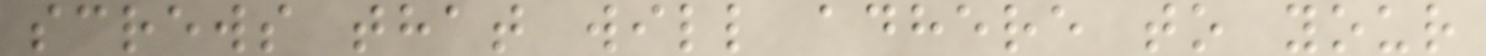screws that will adhere to your
